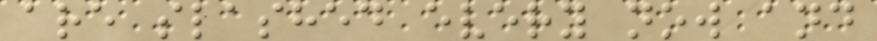are slashed every now and
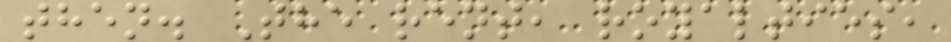then. The rent, royalties,
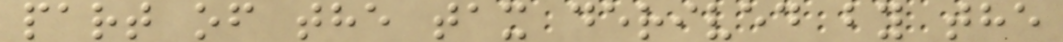part of the tax derived by the
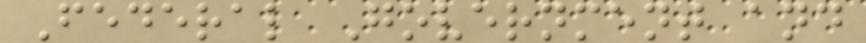Federal Government and
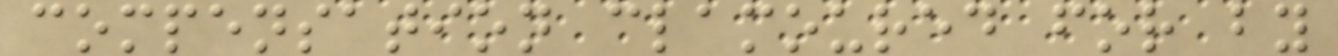compensation clamoured for by
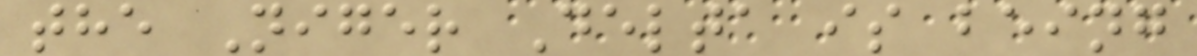the Niger Delta is being
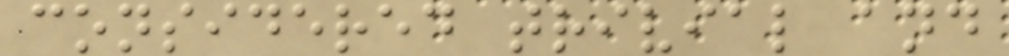considered trivial and
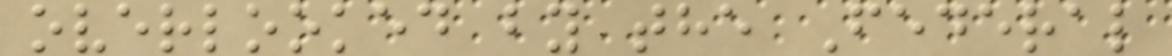overlooked by the Federal
